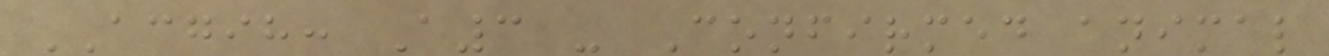ACGIH: A3 - Confirmed animal
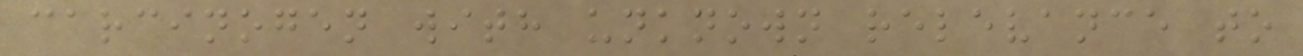carcinogen with unknown relevance to
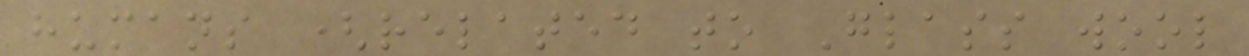humans (related to Glass wool
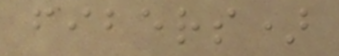fibers)
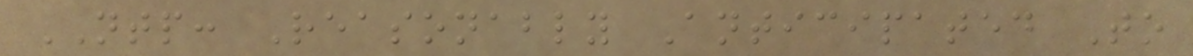NTP: Reasonably Anticipated To
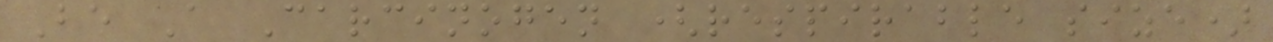Be A Carcinogen (respirable size)
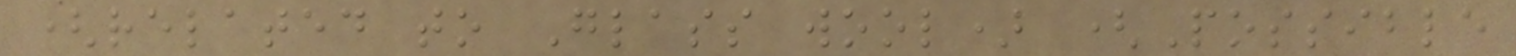(related to Glass wool) (Possible
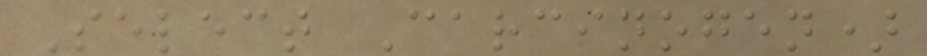Select Carcinogen)
